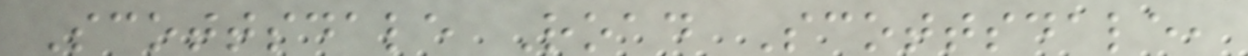Scottsdale Road Scottsdale,
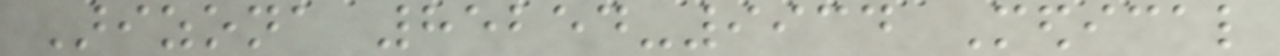Arizona 85254-9934 Medical
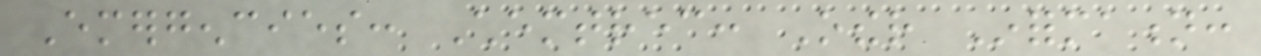Emergencies: Chemtrec: Other Information:
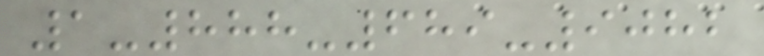1-888-689-9082
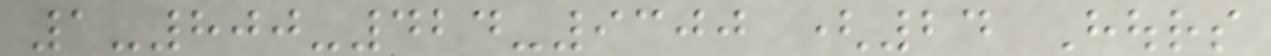1-800-424-9300 (24 Hours
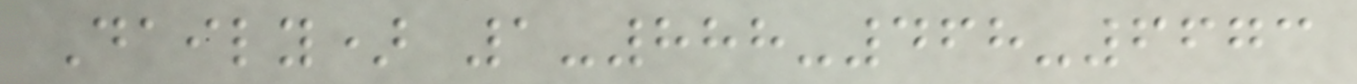Daily) 1-888-468-6673
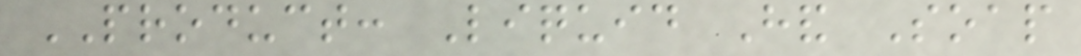PRODUCT: Liquid Hand Soap
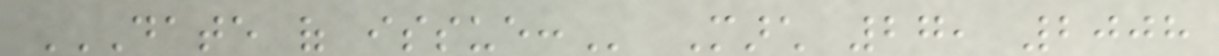DATE OF ISSUE: March 27, 2008
